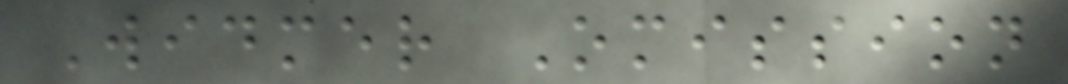Widmer Omission
